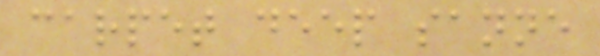carpet deep sanne
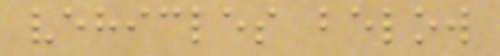vehicles below
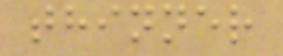thinner
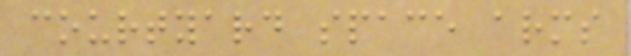courtyard space arms
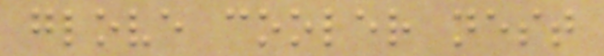glove cooler nest
